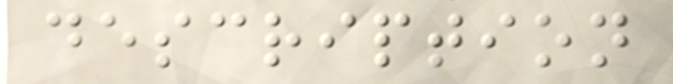description
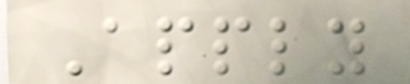Apply
